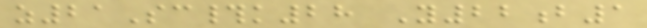z21Sc#k28 Y22b1
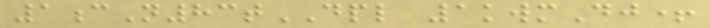1cN83tDPL 1kwmDj+
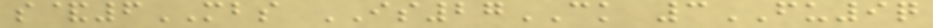s&6MBS IS27CK 3FU9q
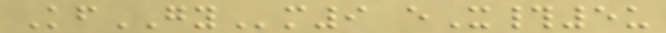KfGYm9 eX#5u
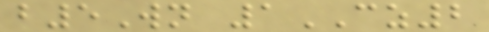b5Wn 1CZ2
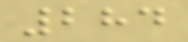284
